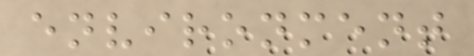environment
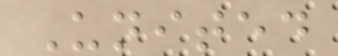United
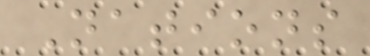Nations
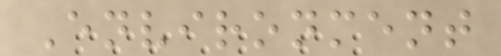Environment
